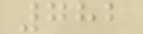782
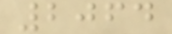2064
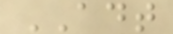ADT
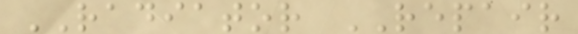RADIATOR REPAIR
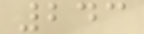243
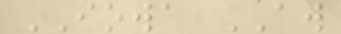IOWA AW
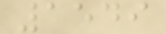1549
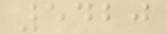5420
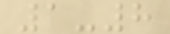1-8
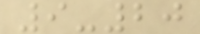9-20
